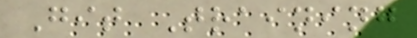Git Training
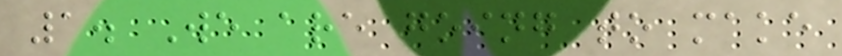1. We are going to make
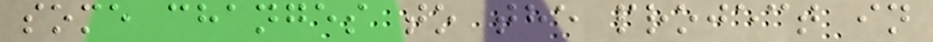some changes to the project in
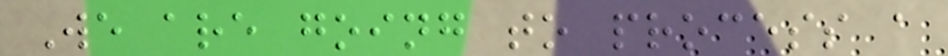We are going to process a
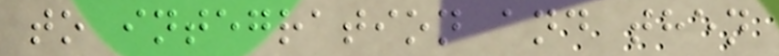to integration and then
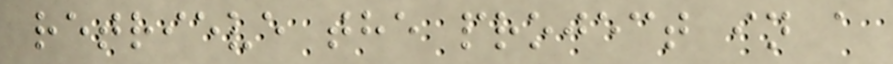retrieve the project in a
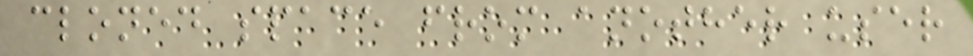cloned space from another user
